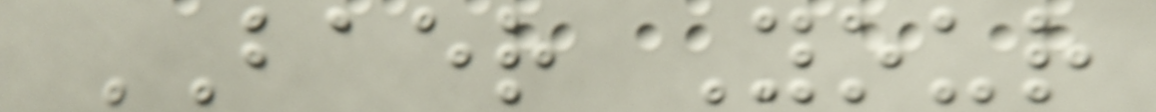BAER Your
